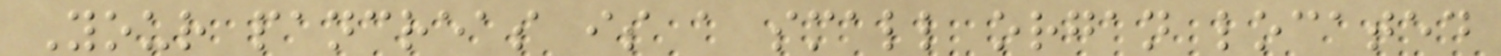Your pancreas is a small organ located
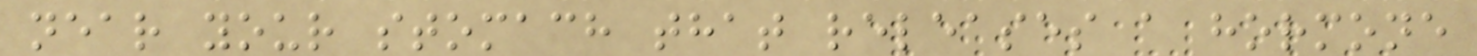near your stomach that releases a hormone
